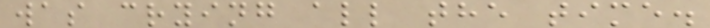was crying all the time.
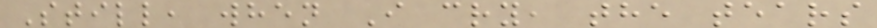Still, when I cry, the tears
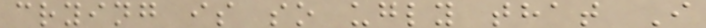crying is so ugly that I
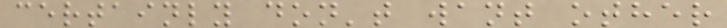certainly don't want other
